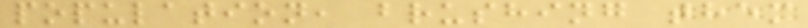population, brushing them
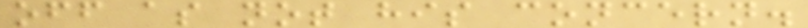off as not his concern.
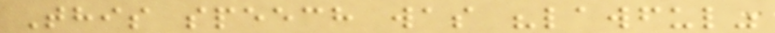This speech was "lawful"
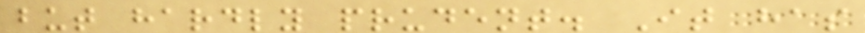but hardly prudent. It has
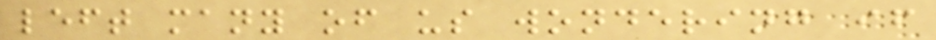left many of us wondering if
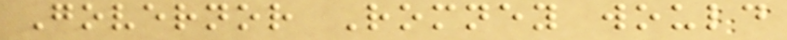Governor Romney would
